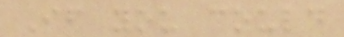If you could
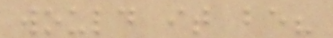would it be?
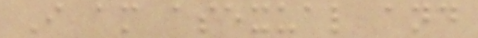I am asexual and
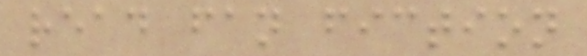read fan fiction
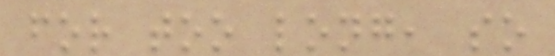for too long, so
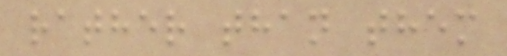rather than them
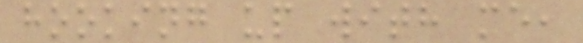hooking up with me,
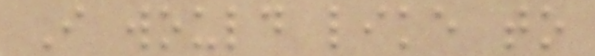I would like to
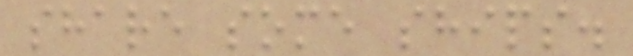share some ships.
